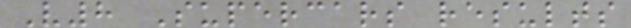V8 Supercars results
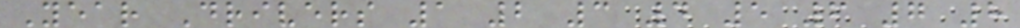Year Drivers 1 2 3 4 5 6 7 8
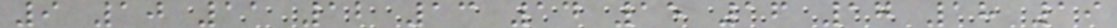9 10 11 12 13 14 15 16 17 18 19
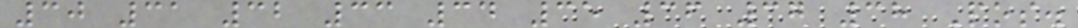30 31 32 33 34 35 36 37 38 Pos.
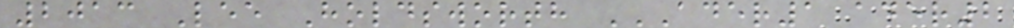2013 Lee Holdsworth ADER1 ADER2
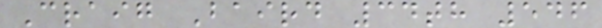Craig Baird 34th 546
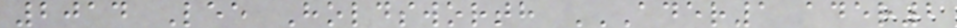2014 Lee Holdsworth ADER1 ADER2
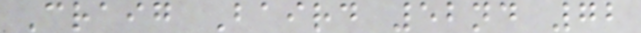Craig Baird 52nd 72
